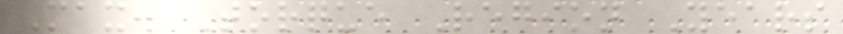Max. Torque Region Years
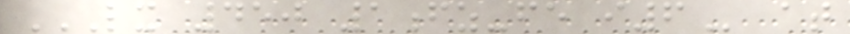LX 450 1FZ-FE I6 at
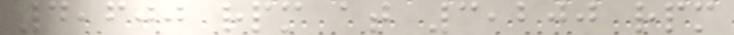4,600 rpm at 3,200 rpm
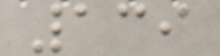139
